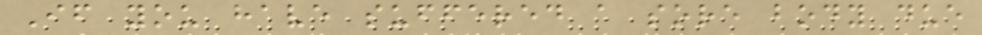If you have suffered a sore body due
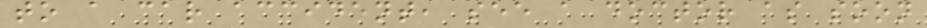to a car accident, see a doctor as soon
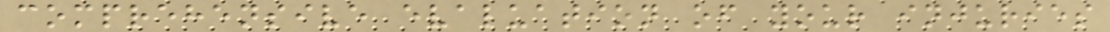comprehensive evaluation of your injuries
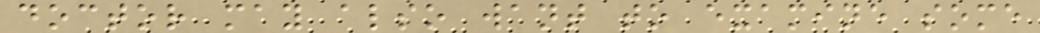doctor may also want to examine some
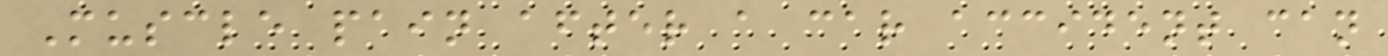Muscle pain after a car accident can
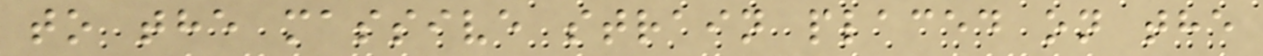to the massive strain placed on the
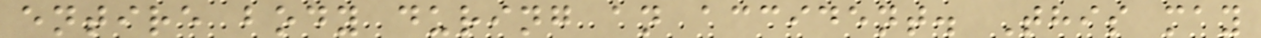entire body during an accident. This may
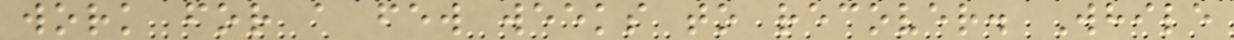work for a few weeks to recover. While
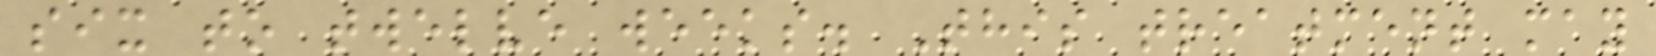six to twelve weeks. This treatment may
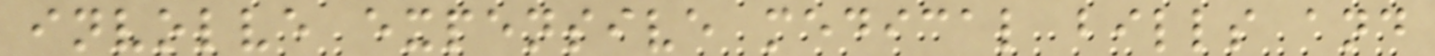involve expensive medical bills and
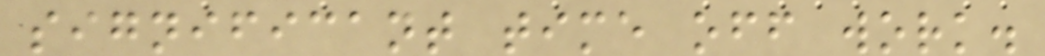significant time off work.
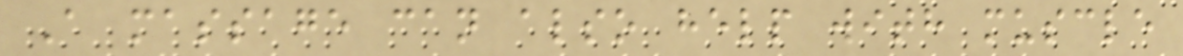A massage can also help with muscle
